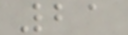21
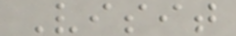Visit
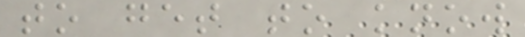to get to know
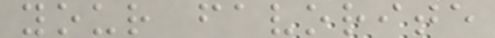your favorite
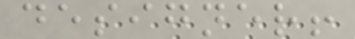designer!
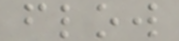flow
